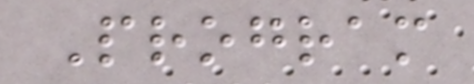Program
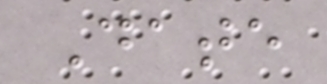Date
